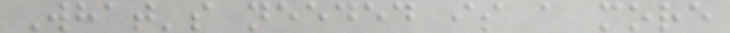What's needed is a more
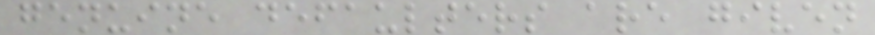genuine defaulters are given
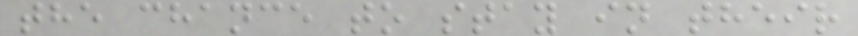the chance to stay in their
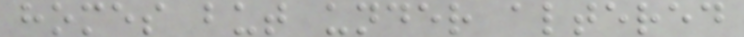homes but under altered
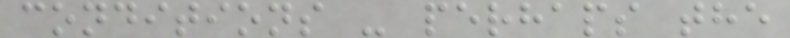conditions - perhaps the
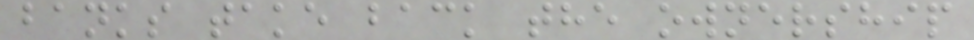banks take back the ownership
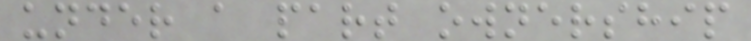under a part ownership
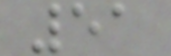51
